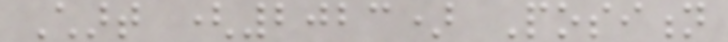Chart (2023) Position
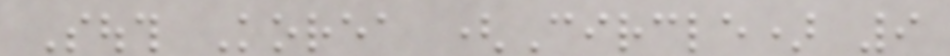South Korea (Circle) 9
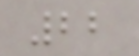22
